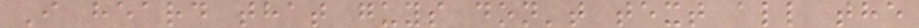I heard that guys don't text all the
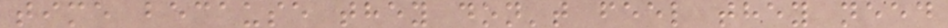time because they don't feel they need
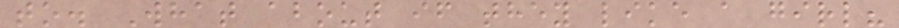to. What about if they like a girl?
